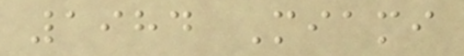1984 Miami
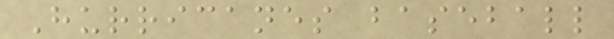Hurricanes baseball
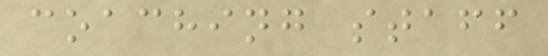coaching staff
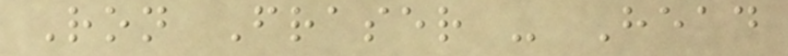Ron Fraser - Head
